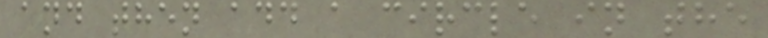and then add a circle in the
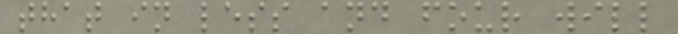that in less and four will
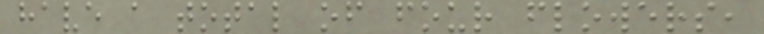have a total of four flowers,
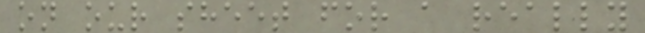on our sheet for a really
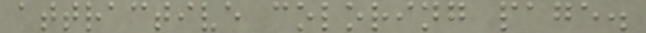attractive coloring page.
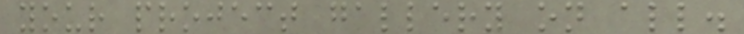your project gallery on all.
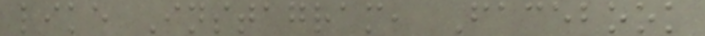like Instagram, Facebook
